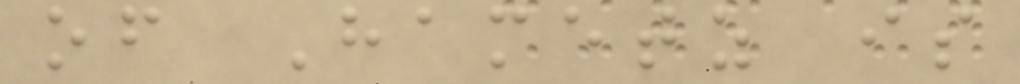of Hametz is
